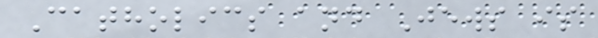Catholics and Jews is
